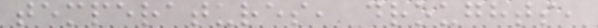temperatures, droughts,
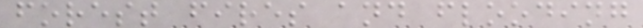forest fires and flooding
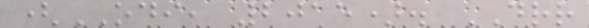(ODI, 2015). DRR
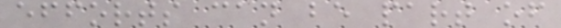efforts can be part of
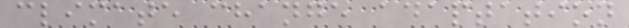climate change adaptation
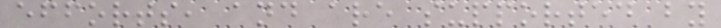efforts, and are supported by
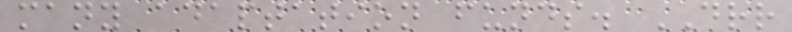many adaptation funds. DRR
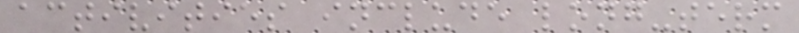activities include long-term
